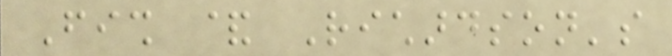Fish & Richardson's
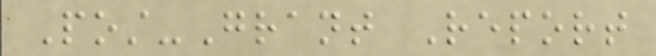Post-Grant Report
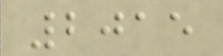2015
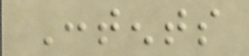Contents
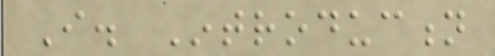I. Introduction
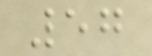57
